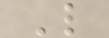L
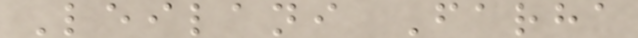Leilani Farha
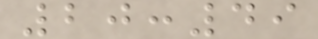20:49
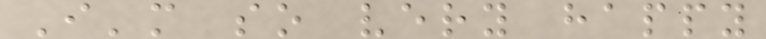I'm so very happy
